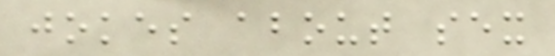jokes about sex
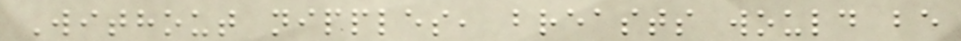Without nipples, breasts would be
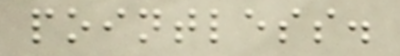pointless.
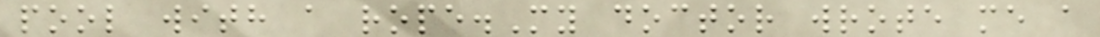pool with a rope.My doctor wrote me a
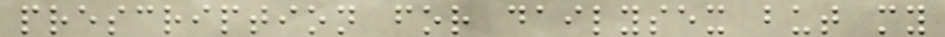prescription for dailysex but my
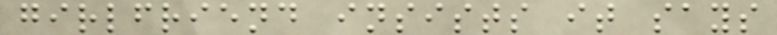girlfriend insists it says
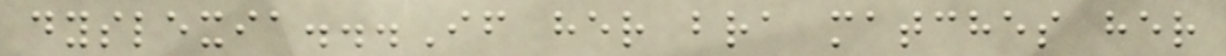dyslexia...If her bra matches her
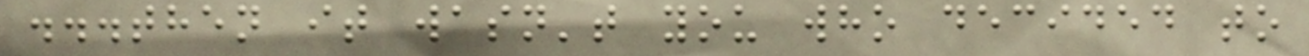...then it wasn't you who decided to
